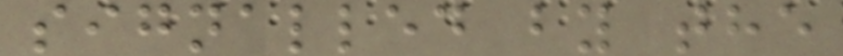signalled by the
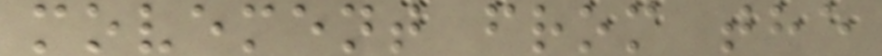movement from the
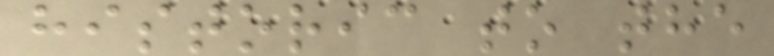historic to the
